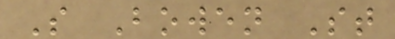S Bowen St
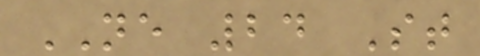NE 24 St
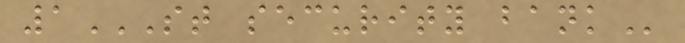1ST SECURITY BANK
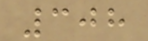308
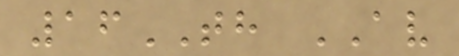16TH AV
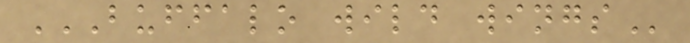BUFFALO WILD WINGS
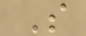S
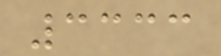3333
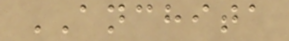ANCHITA
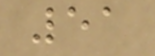51
